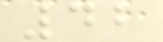42
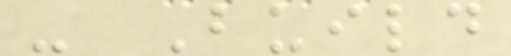- Build
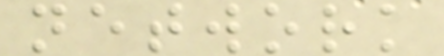network
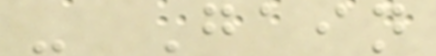- Gain
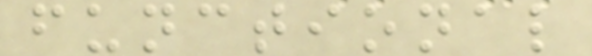functional
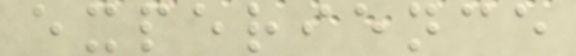experience
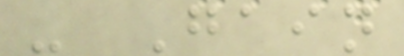- Gain
